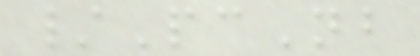/PcNb
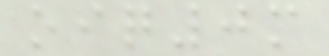oiq0m
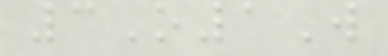3O1W
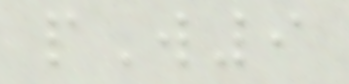pW9
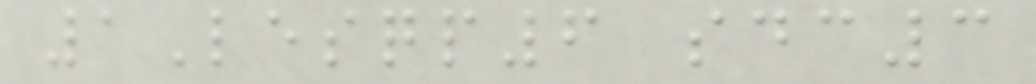1Lesqp6 sdc3
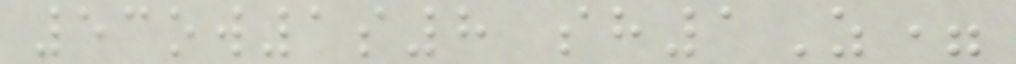53ow1s8 sh1Z=
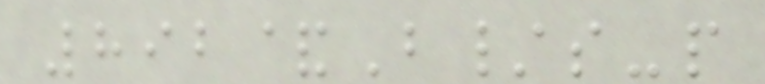892&B/s-p
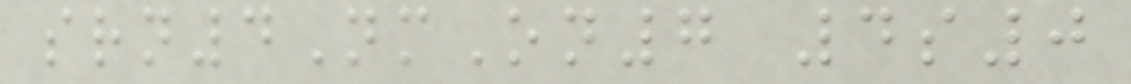srn4NmOn7 4s0
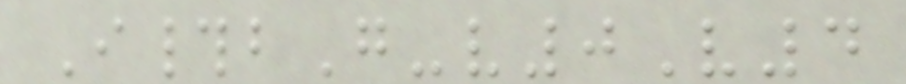I#bG-v0V4
